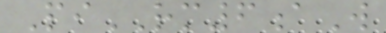PiRM6aW
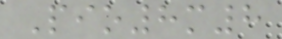Pio8m8
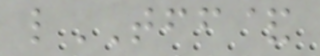lTFF&
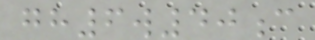gh6w40c
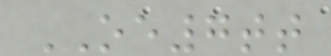OE7tt
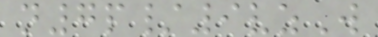n7p/9vzW
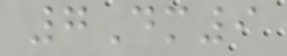7Dm9
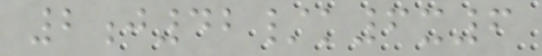2j42/k6x6
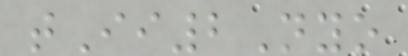tIi2Nyo
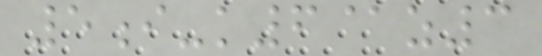5i-k6@z3
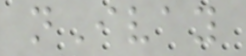nIvay
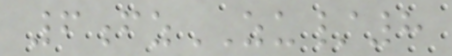6fzZU/8
